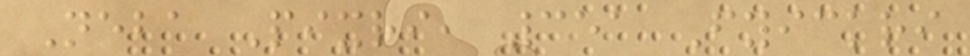Neba Pixri, 351 Fyickri
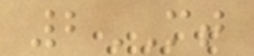2MT
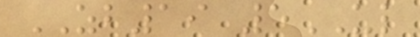ZB19 5UL
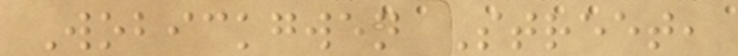Wobickgwen Street,
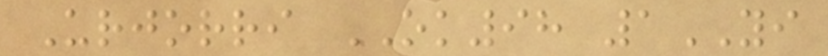Urjorri OK98 1YI
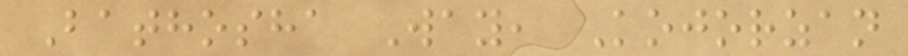Bathosha Way, Kojorzan
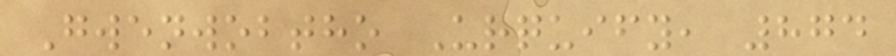Gwenwobtho Urquify, 874
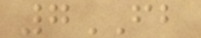7FB
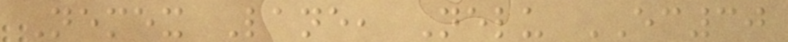Nemex Lane, Nelu EC30
